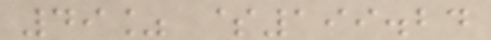49% $199.24
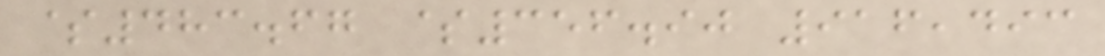$483.67 $356.90 916,493
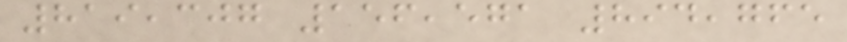819,307 156,571 894,765
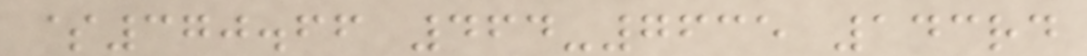$370.66 464-7635 143rd
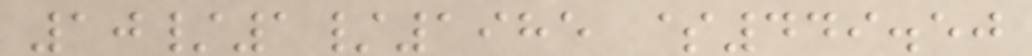10/1/1985 $449.50
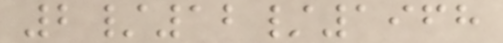2/12/1968
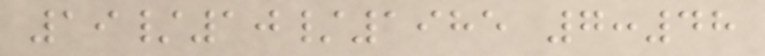19/10/1985 7:48
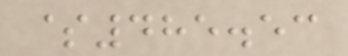$485.53
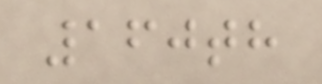160th
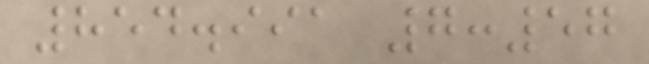854.991 7:57
